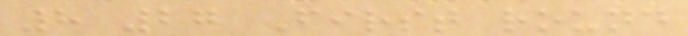8 27 First round
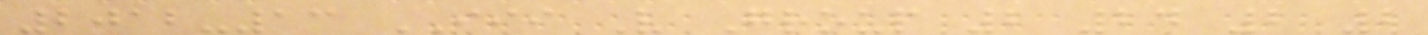2012-13 III V Group 2 24 2 2
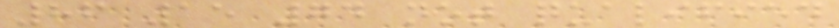86 15 74 not qualified
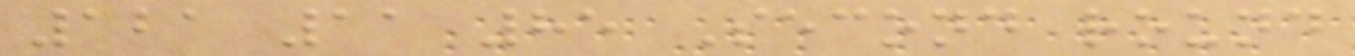121 11 85 Second round
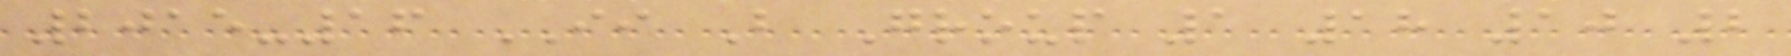2015-16 II B Group 1 18 10 2
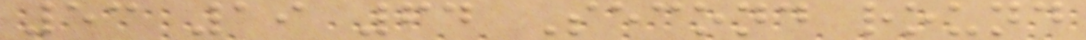53 19 64 Second round
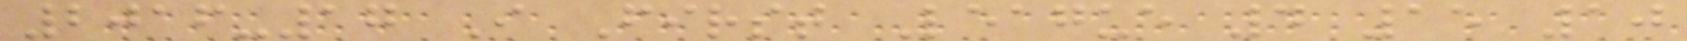2016-17 I First League 4 15 10
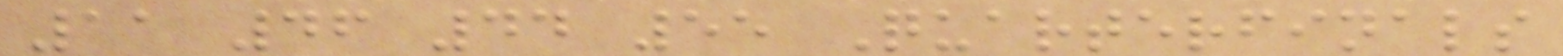11 46 44 55 Quarterfinals
